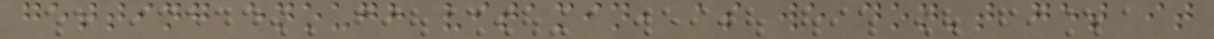getting enough vitamin, as we don't get it
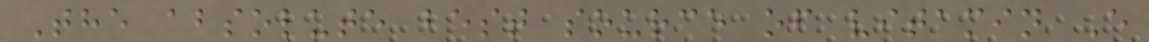The absolute best source of vitamin E
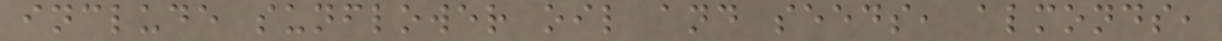include sunflower oil and seeds, almonds,
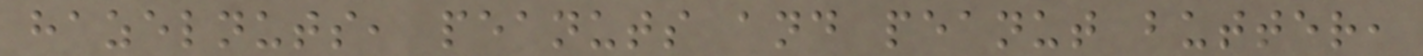hazelnuts, peanuts and peanut butter,
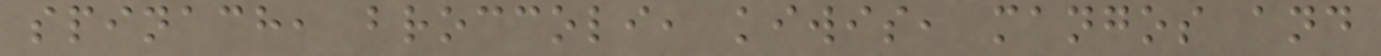spinach, broccoli, kiwis, mangos and
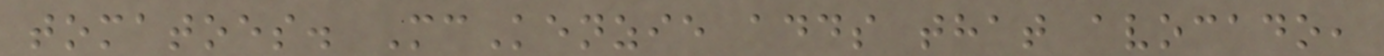tomatoes. McKenzie adds that avocado,
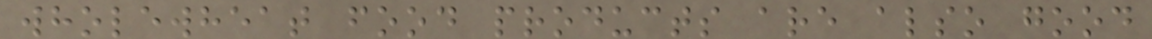wholewheat food products are also good
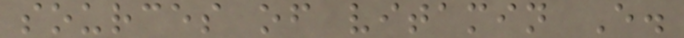sources of vitamin E.
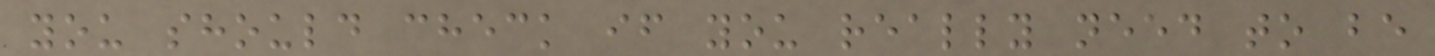you should check if you really need to be
